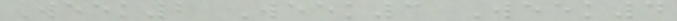Week2 Week3 Week4
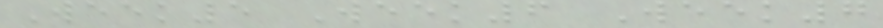Week5 Week6 Week7
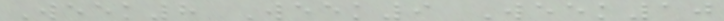Week8 Week9 Week10
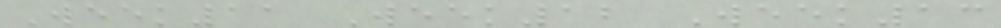Week11 Week12 Week13
